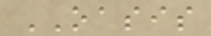OASIS
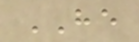HE
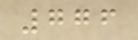776
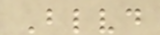Blvd
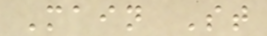Main St
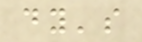dy's
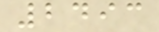2493
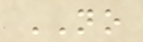NO
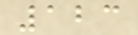123
